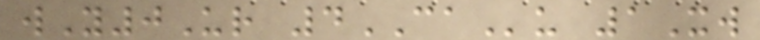wY0Ur 4CAu 1Xw
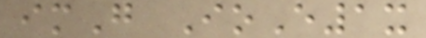imG IoE1x
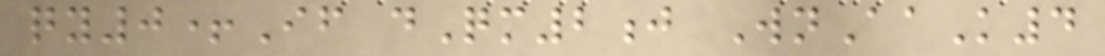qy0+If dQm2j WnAaK4
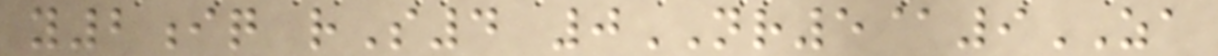y2iq rS4 0NR5@9ZA
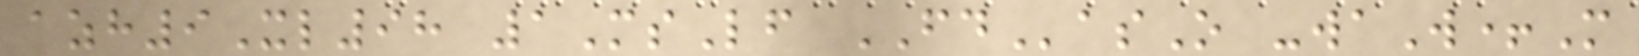azh9Xl98 1MsLf FDasO -waW+M
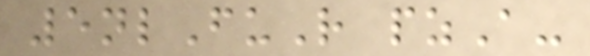5nlFuR pzA-
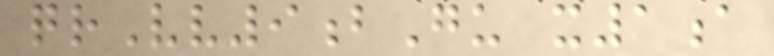qrVv9bGu x1a
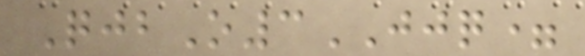QjbO3JJQ=
